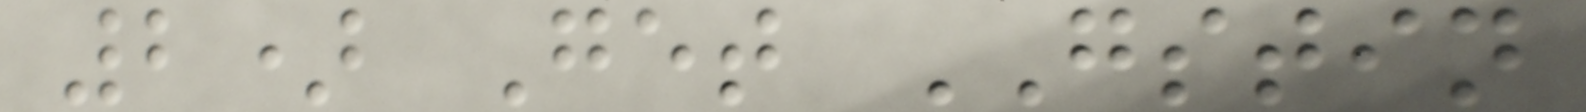2) Get GSTIN
